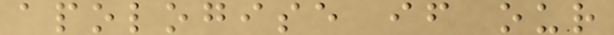apologise if our
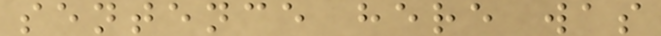sentence here was
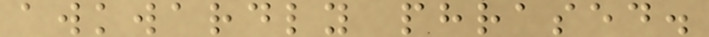awkwardly phrased.
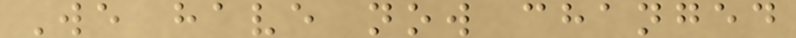We have now changed
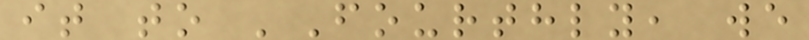it to 'Fourthly, we
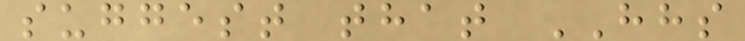suggest that HHS
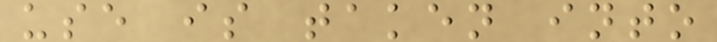use is taken into
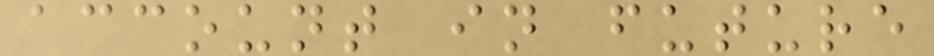account in future
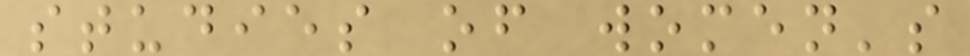studies of women's
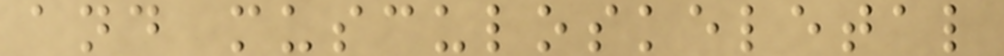and musculoskeletal
